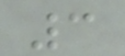3
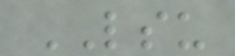LSU
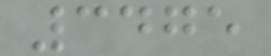3475
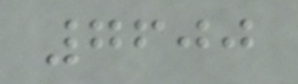7600
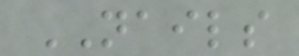NAILS
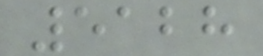5128
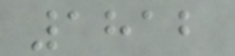1812
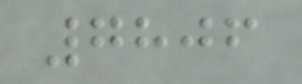7806
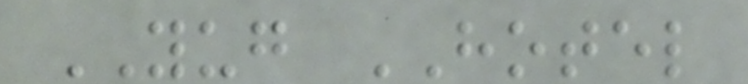YUG HOTEL
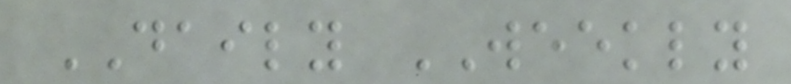DAILY WEEKLY
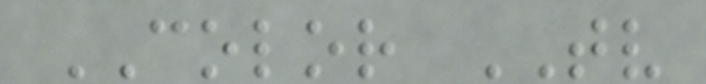COLOR TV
